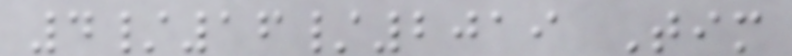4/16/2019 Tim
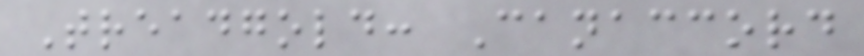Treadgold: Canaccord
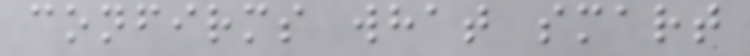confirms what smart
